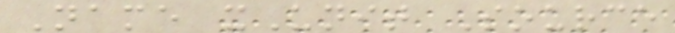Name xUnit Source
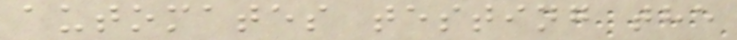automates testing the
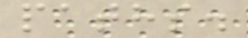paths.
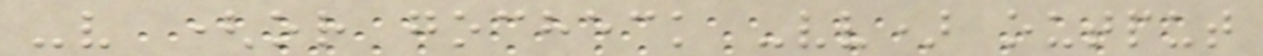-v (or gocheck -vv) output
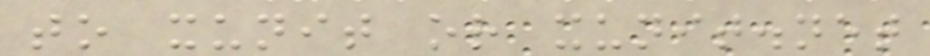to xunit or xunit.net
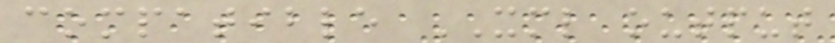compatible XML output
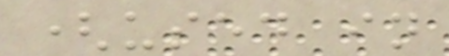(used in
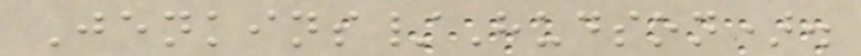Jenkins/Hudson).
